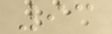93
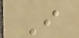I
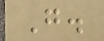G.
